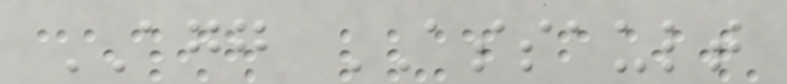AGG ASSAULT
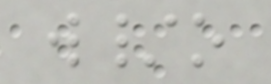w/o
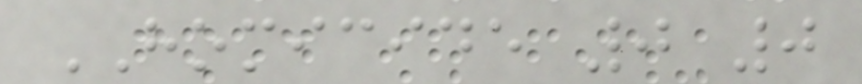HOMICIDE 0 0
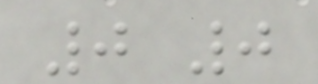0 0
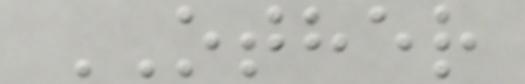OTHER
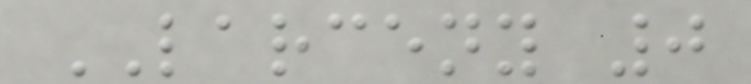LARCENY 0
